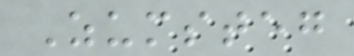Zumsteg
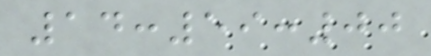14:59:00
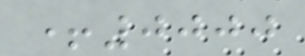+0000
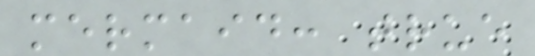mermaid: true
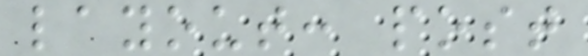layout: post
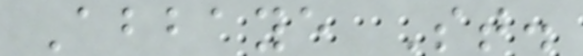Abbaye St.
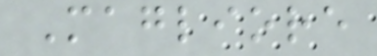Magliore
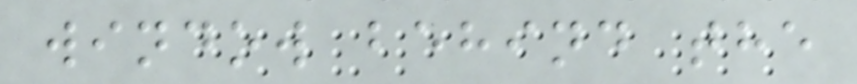window behind the
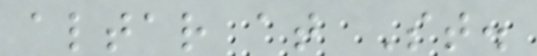altar at St.
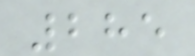285
